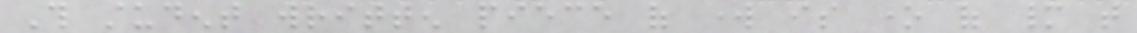This student written piece of work is one of many that
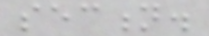section.
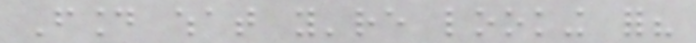Found what you're looking for?
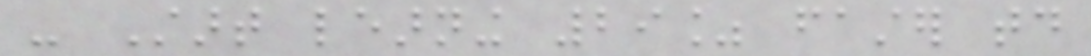- Start learning 29% faster today
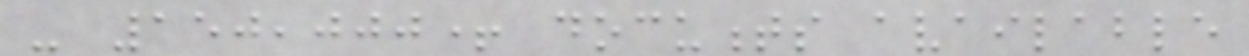- 150,000+ documents available
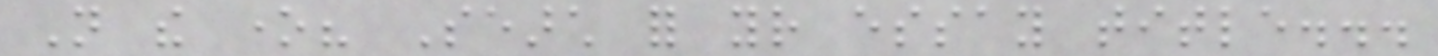Not the one? Search for your essay title...
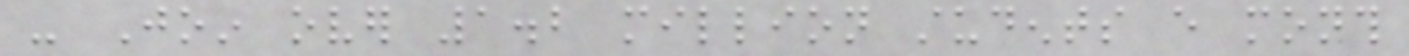- Join over 1.2 million students every month
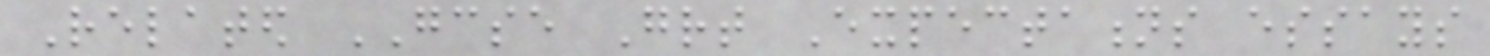Related GCSE Great Expectations essays
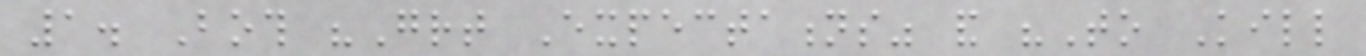1. Both "Great Expectations" and "To Kill
